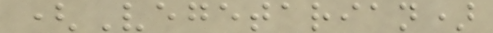(Vegetarian)
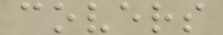covers
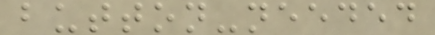button-needed
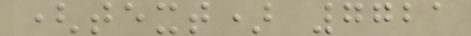(text) 7721
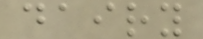dairy
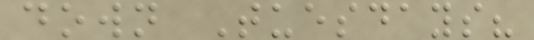down Tuesdays?
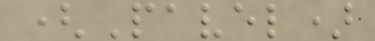(Pavel)
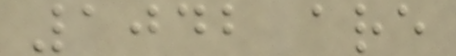1042 are
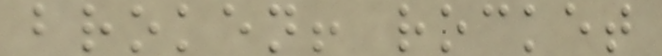broken! rocket
